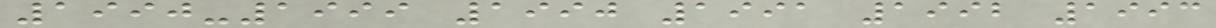1990-1999 1990 1991 1992 1993
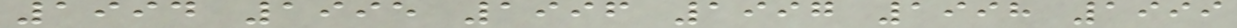1994 1995 1996 1997 1998 1999
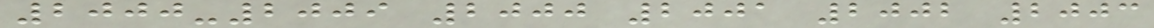2000-2009 2000 2001 2002 2003
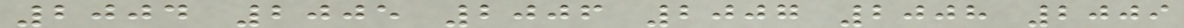2004 2005 2006 2007 2008 2009
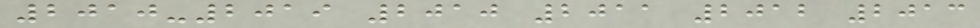2010-2019 2010 2011 2012 2013
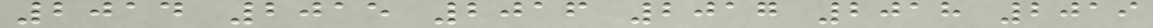2014 2015 2016 2017 2018 2019
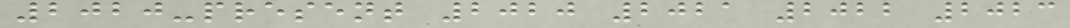2020-present 2020 2021 2022 2023
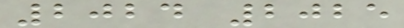2024 2025
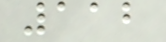112
